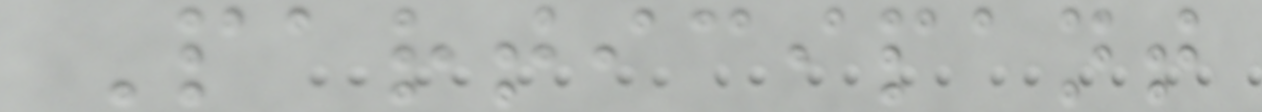Participant
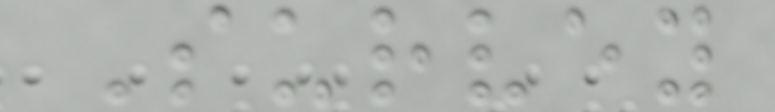Survey
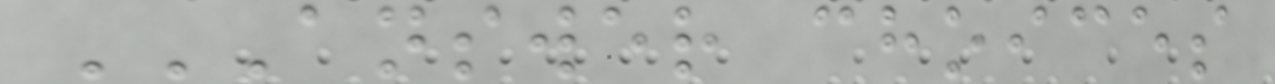ANSWER CHOICES
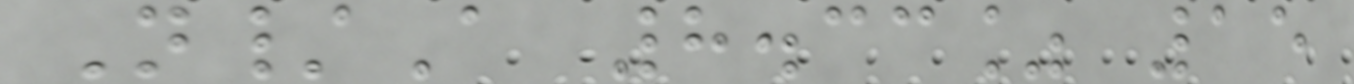N/A 8.33% 15
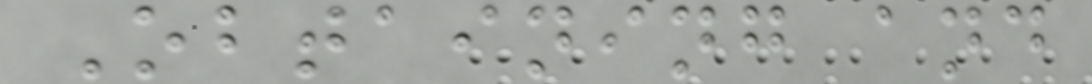Obtaining and
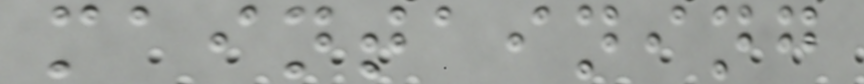maintaining
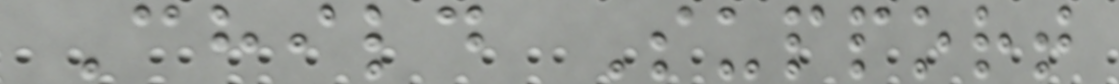Child Support
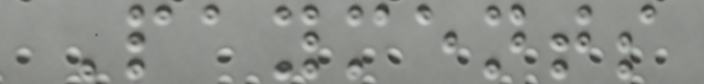Payments
